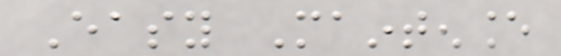Easy Maintenance
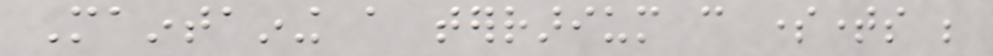Maintaining a terrarium can sometimes be
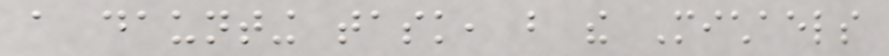a daunting task, but the Michaels
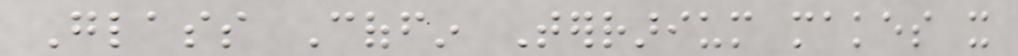Glass Coffin Terrarium makes it
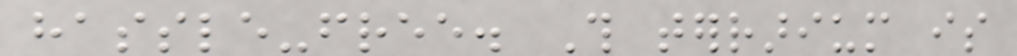hassle-free. This terrarium is
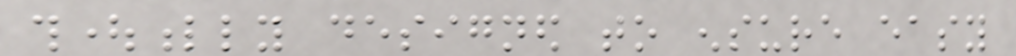thoughtfully designed to ensure easy
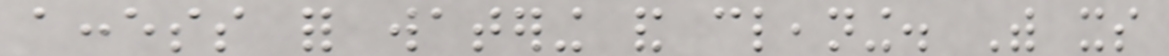access for watering and cleaning. With its
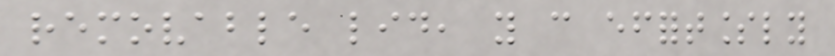removable lid, you can effortlessly
